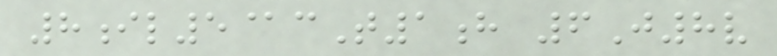8il5@cT1h 6J8v
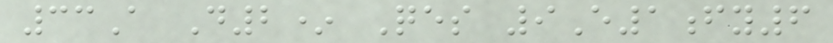33A D2* Qes 9E1fy6
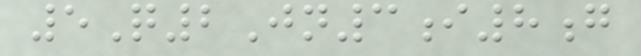5Q2Jn3i8g
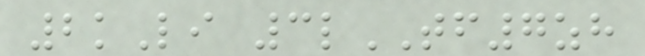2kLi 3lTF7zh
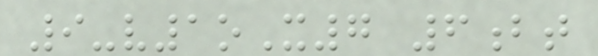9-v1oX7 6bt
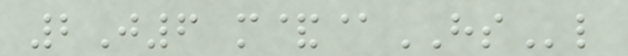2J6 m&@HSl
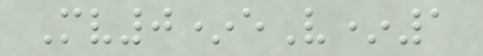Mv0*eV*1
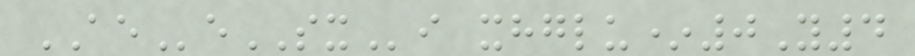AEeSXi xhglu*0Y4
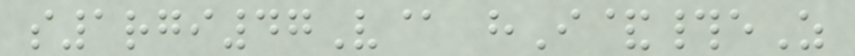s1rgi47V@ hI&#eZ
